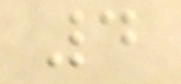4
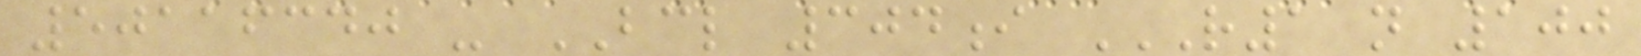50116340 - BCL 304i R1 N 100
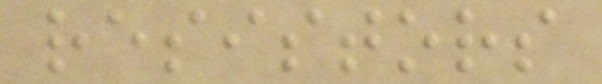resistors
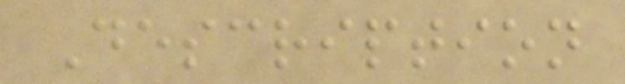Description
